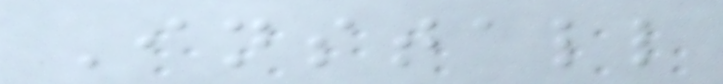Install
